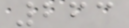263
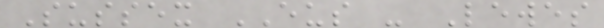Sussex EUS - Lewes
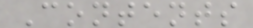Contents
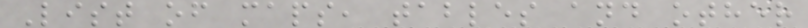List of maps, tables and other
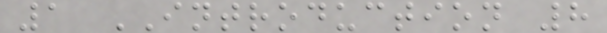1 INTRODUCTION 8
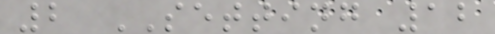2 SETTING 12
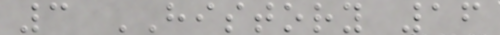3 HISTORY 16
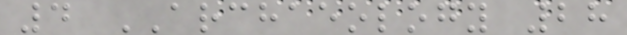4 ARCHAEOLOGY 28
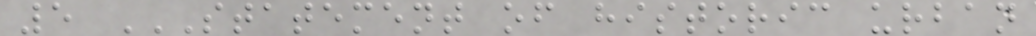5 STATEMENT OF HISTORIC URBAN
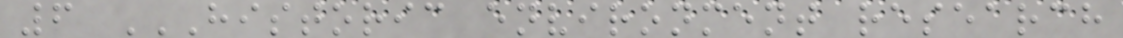6 HISTORIC ENVIRONMENT RESEARCH
